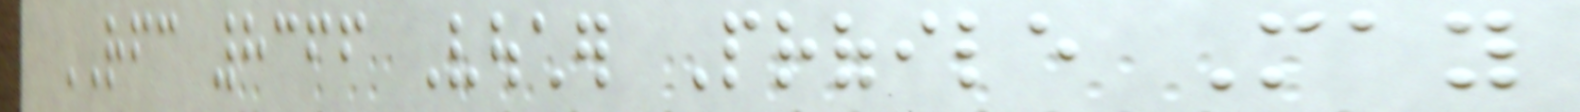RFC 8366 Voucher Profile May
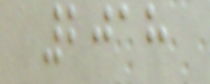2018
